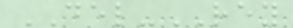DEL-REY
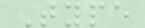Type
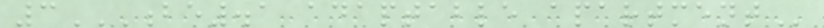3BE.1 ADAPTABLE APARTMENT
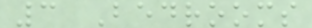3 Bedrooms
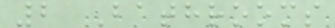2 Bathrooms
